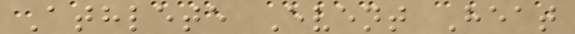Athlete Event Heat
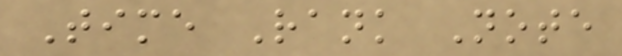Time Rank Note
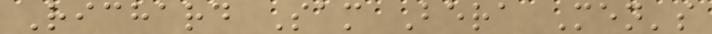Richard Sam Bera Men's
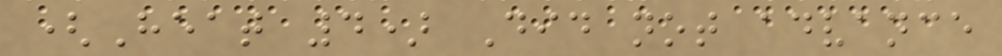(Heat 4) Did not advance
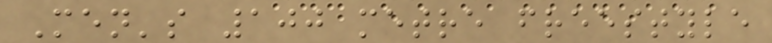Men's 100 metre freestyle
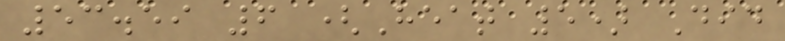53.59 6 (Heat 5) Did
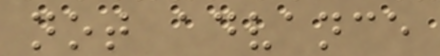not advance
